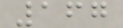167
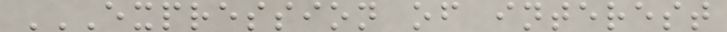EXPRESSION OF INTEREST
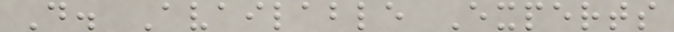D. Available Experts
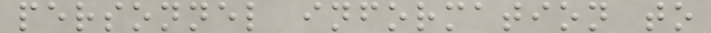personnel information to
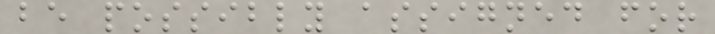be possibly assigned for
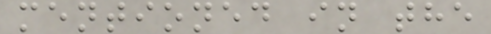mentioned in the
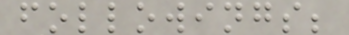followings;
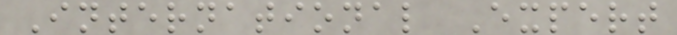International Expert
